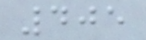405
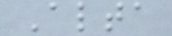Alta
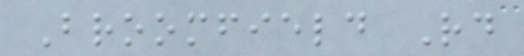Broomfield Rd
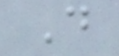D
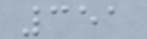351
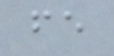fe
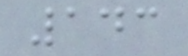143
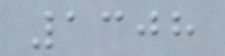1308
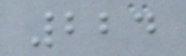224
